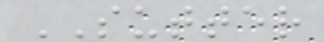SUTTER
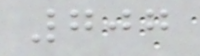707
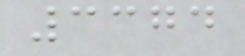3374
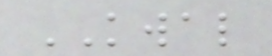KWAL
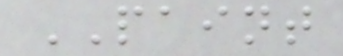PAINT
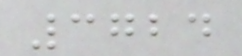3724
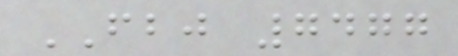FBJ 7477
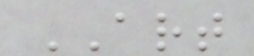ART
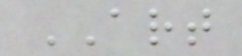ART
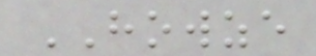HOWZE
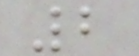2
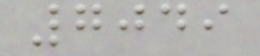7049
